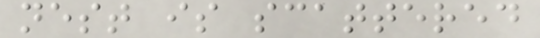nest is scattered
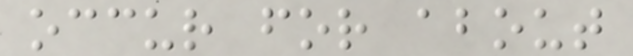occur for about
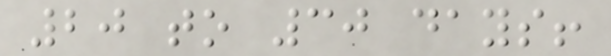20 to 30 days!
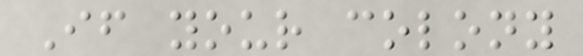If your colony
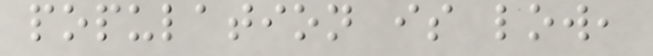population is low,
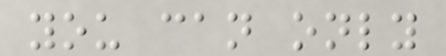you can only
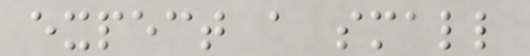expect a small
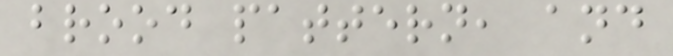brood pattern, and
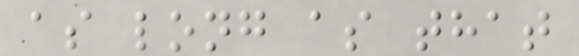as long as that
